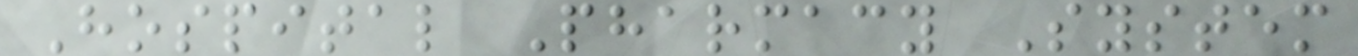Hospital Pharmacy System
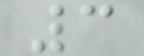3
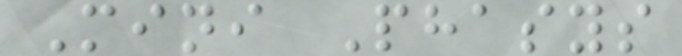Mini Phasys
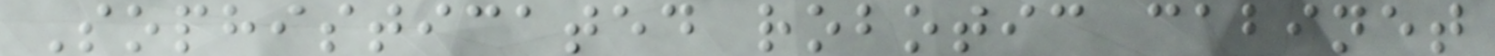Sophisticated robotic cabinet
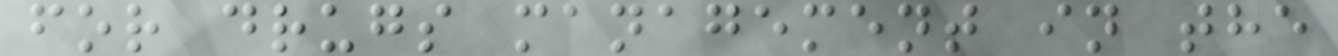for drugs management in the
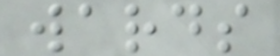wards
